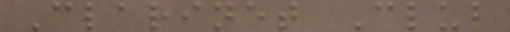Clarinet Club
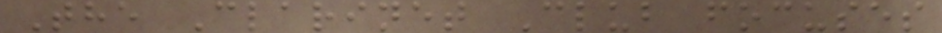The Clarinet Club focuses
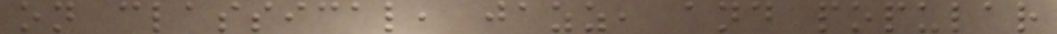on classical, jazz, and popular
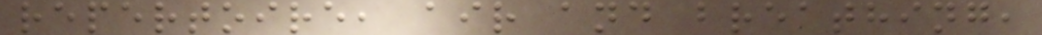repertoire, air and breathing,
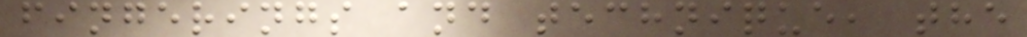fingerings and technique, the
